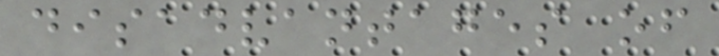disadvantages of
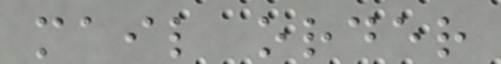mail order
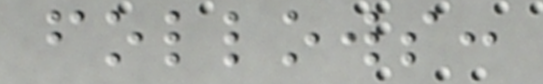follows:
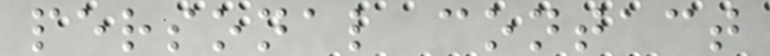personal contact
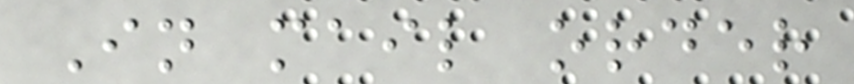In mail order
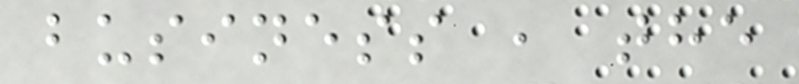business , the
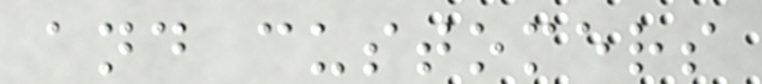and customers
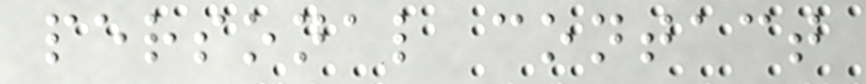personal contact
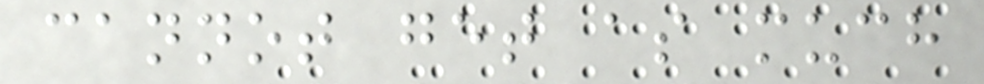cannot get as much
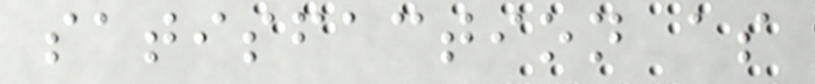satisfaction as
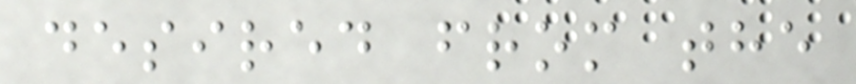desired from the
